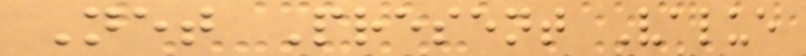Net Present Value
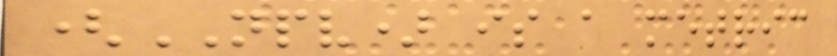(NPV) is a metric
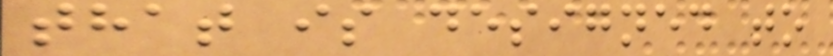that is designed to
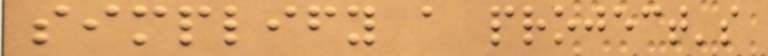simplify a project's
